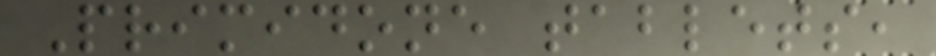Primidone tablets,
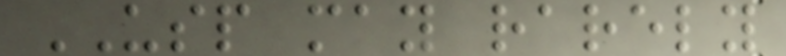USP may rarely
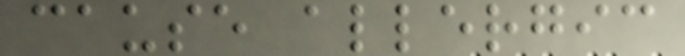cause allergic
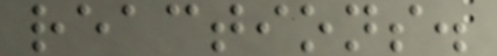reactions.
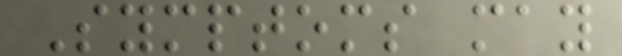Symptoms may
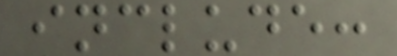include:
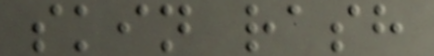skin rash
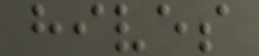hives
